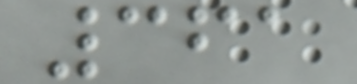361
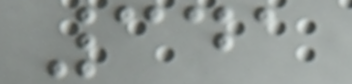341
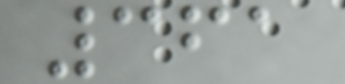361
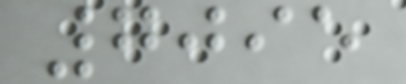7095
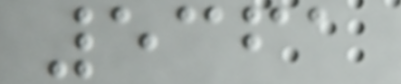5361
